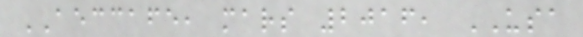AECCAFE, mars 2016, USA
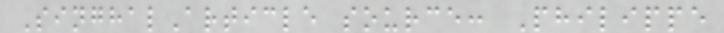SinghalArticle source: Philippe
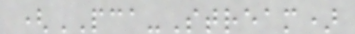(PCA-Stream)
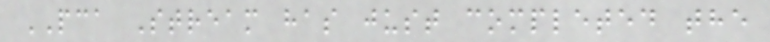PCA Stream has just completed the
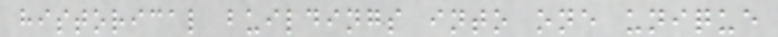historical buildings into one unique
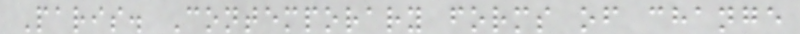Paris. Contemporary forms of change
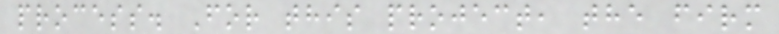process. For this project, the firm
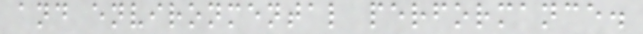and environmental performance.
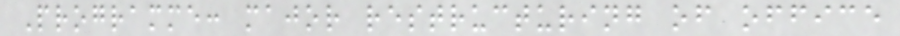Programme: major restructuring of office
